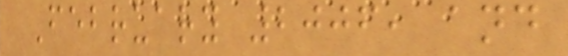February 2006, and
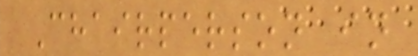Chairperson in
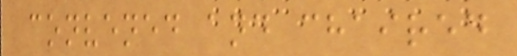convened and chaired
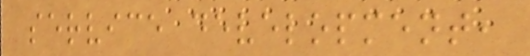service development,
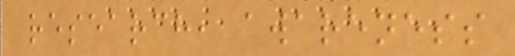research, awareness
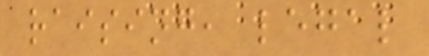raising, legal
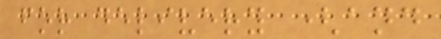for delivery (and
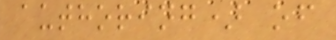authoring) of
